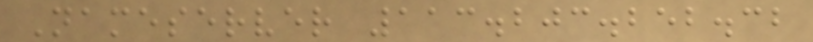Nameserver 113.203.252.32
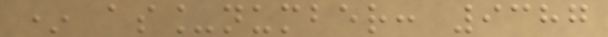* as_number: 9387
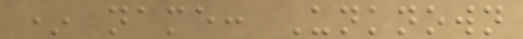* name: Unknown
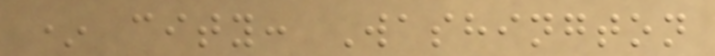* city: Washington
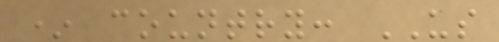* country: US
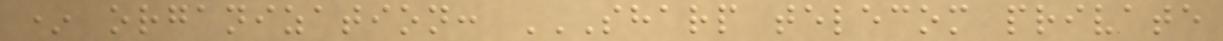* organization: SHARP TELECOM PRIVATE
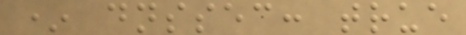* dnssec: true
